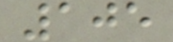105
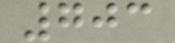703
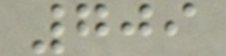709
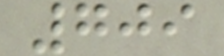709
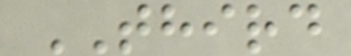THIRD
